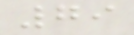79
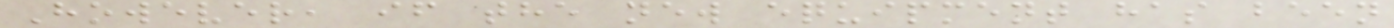However, if the new equipment has been
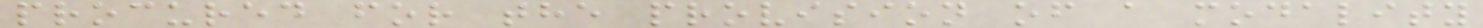procured for the provision of a modality
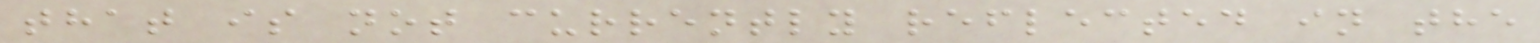that is not currently reflected in the
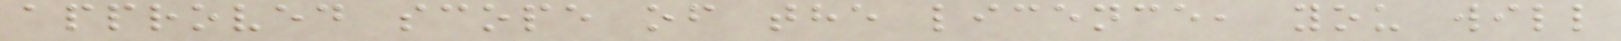approved scope of the licence, you will
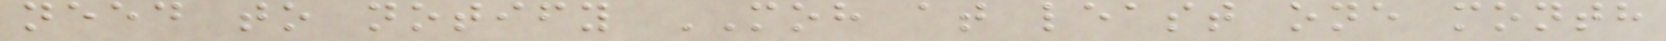need to notify MOH at least one month
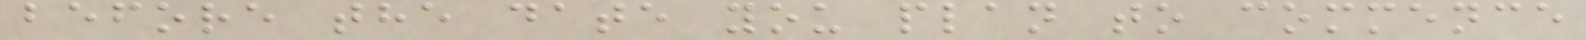before the date you plan to commence
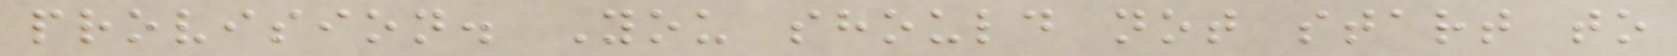provision. You should not start to
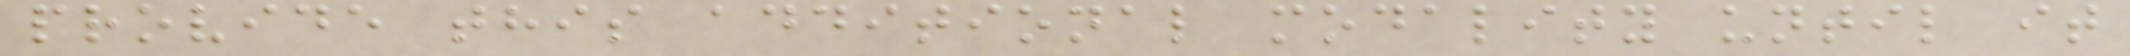provide this additional modality until it
